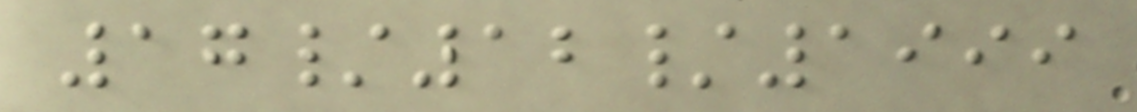17/12/1999
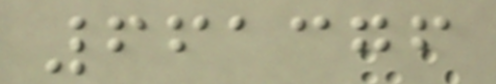661376
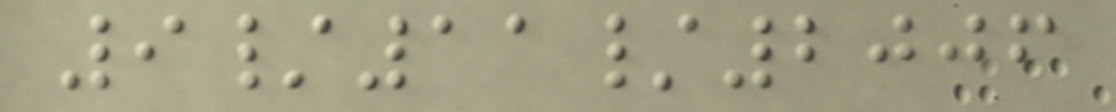9/11/2006
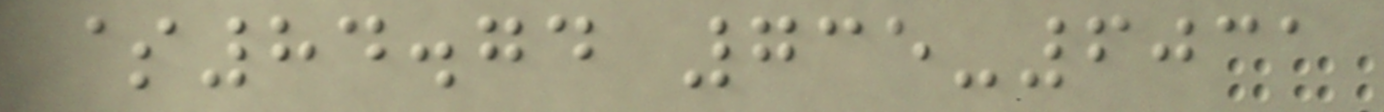$84.74 735-6031
